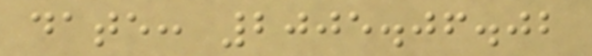date: 2005.06.02
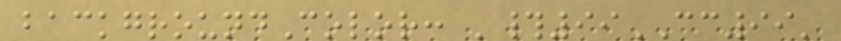backgroundColor: '#99CC99'
